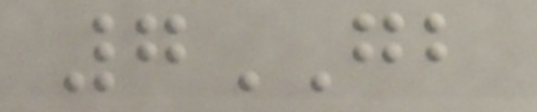7GB
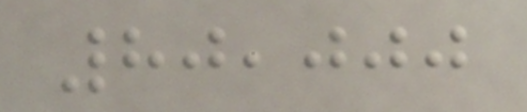80,000
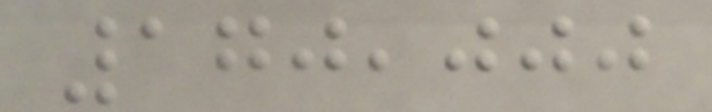170,000
